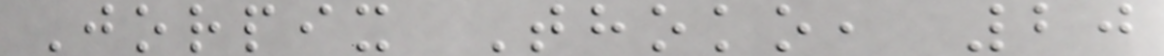Jorpix Thoko, 20
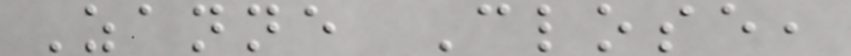Zanne Close,
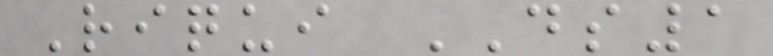Riqui DS1
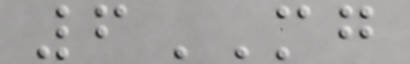6MG
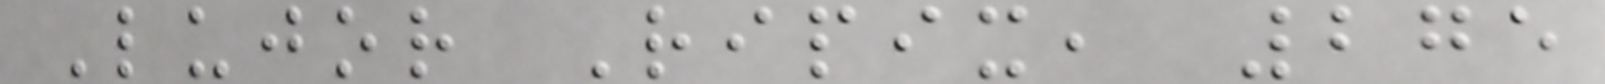Lujor Ripix, 275
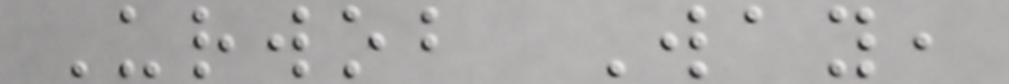Urwob Way,
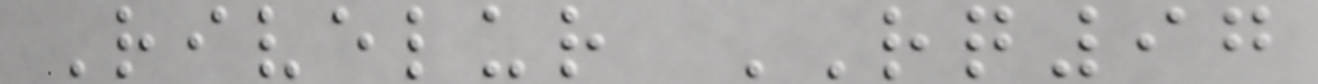Rivelur RQ97
